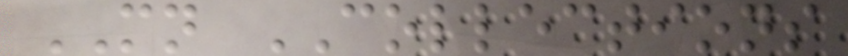MN COLLECTIONS
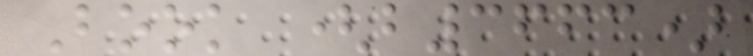Book (b3663)
